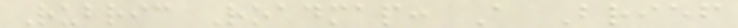Rubric Roadmap: A Brief
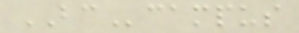BCcampus
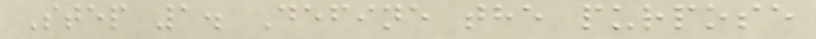Step 1. Define the purpose
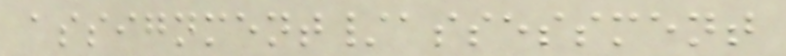assignment/assessment
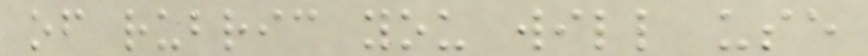of rubric you will use
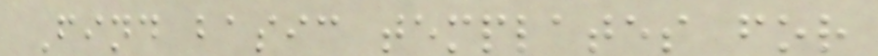Find basic templates for
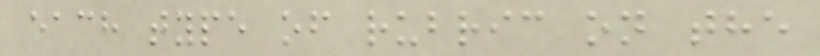each type of rubric on the
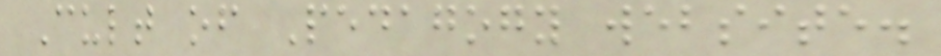Cult of Pedagogy website.
